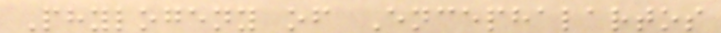Phylogeny of Encephalartos
